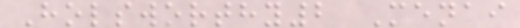Holsworthy2 Menai
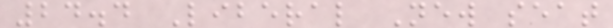24.4 Liberal New seat
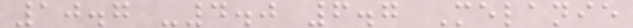10.7 -4.0 6.7 Melanie
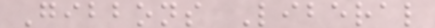Gibbons Liberal
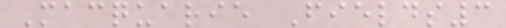Macquarie Fields3
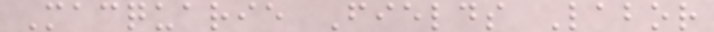Macquarie Fields Labor
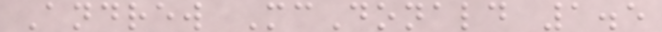Andrew McDonald 1.5
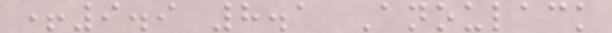+9.9 8.1 Anoulack
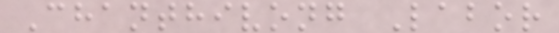Chanthivong Labor
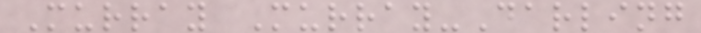Murray Murray-Darling
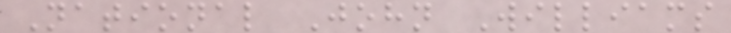National John Williams
